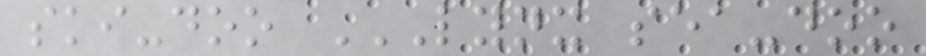ski-doo LYNX SEA-DOO
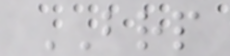BRP
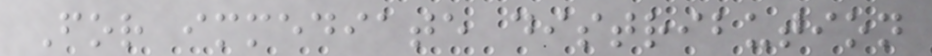For immediate distribution
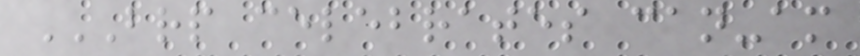BRP CELEBRATES CAN-AM
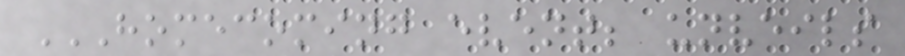HOMECOMING EVENT; UNVEILS
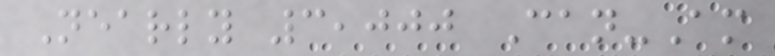Nearly 3,000 Can-Am
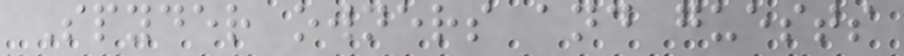Spyder owners and guests
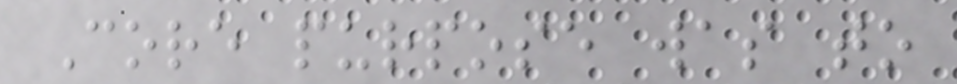Core purpose was to
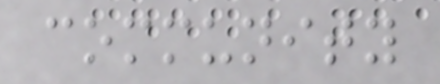community
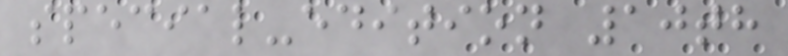special-edition 10th
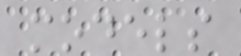models
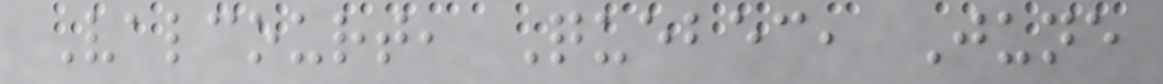Valcourt, Quebec, June
